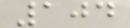104
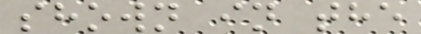shown in the
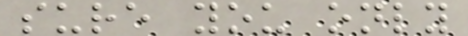sure you only
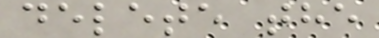delete the
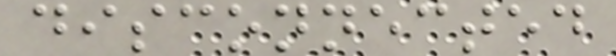disconnected
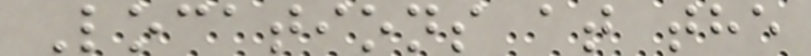Locations at the
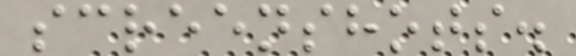screenshots.
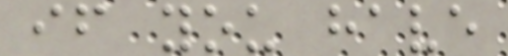if you have
